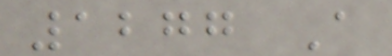1277 A
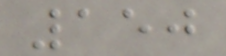150
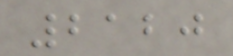2120
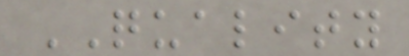QUALITY
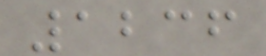1236
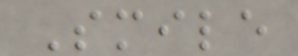Smile
